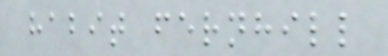habit fernhill
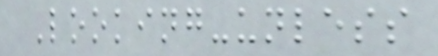Looking-unless
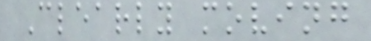Clearly moving
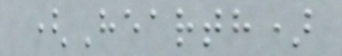(Hearth)
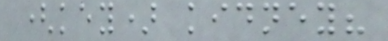(key) kidney?
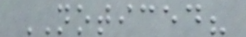NOTICED?
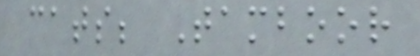cats; Tamboor
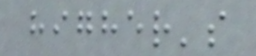higher's
